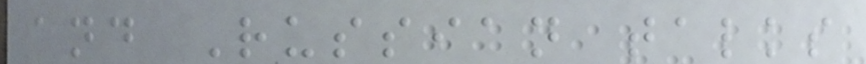and Russian talks
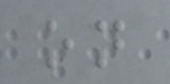on
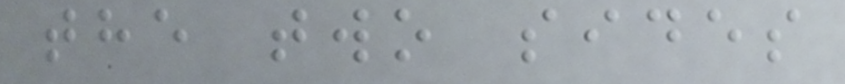the two sides
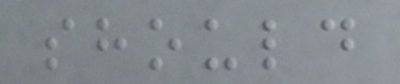should
